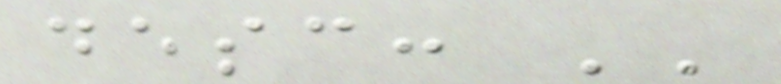desc: ''
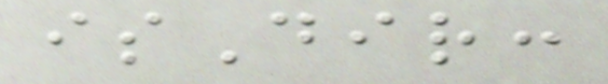isDir:
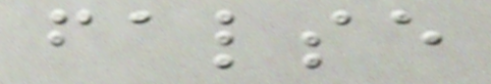false
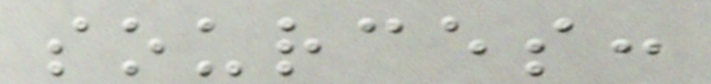sources:
